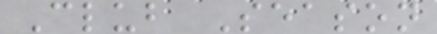Club Season
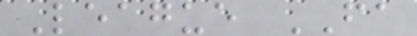League FA
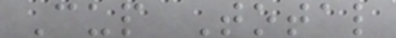Cup Total
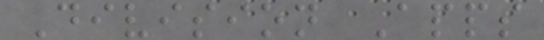Division Apps
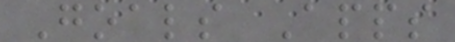Goals Apps
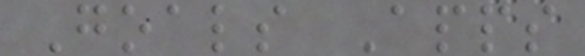Goals Apps
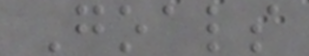Goals
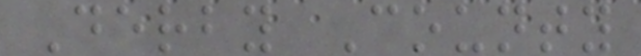Derby County
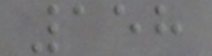158
